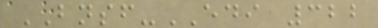BNSF-EDI 322
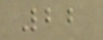22
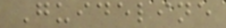Guideline
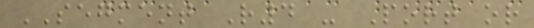SEGMENT R4 - Port or
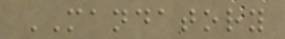MANDATORY
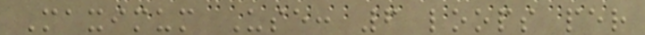Maximum Use: 6 loops per
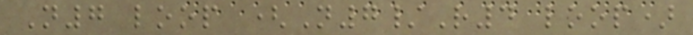N7 loop (N7/R4 loop)
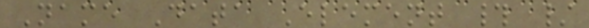Name Data Element # /
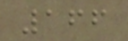166
